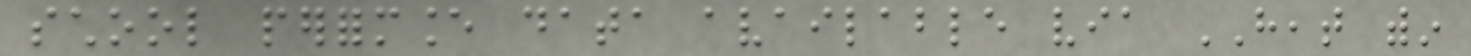school performance data available via HEAT within
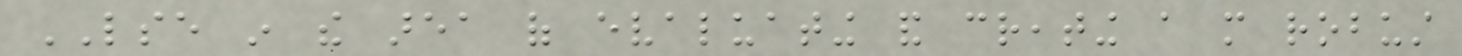LSE in the area of evaluating and creating a more robust
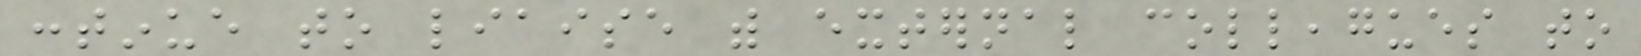continue to liaise with external colleagues to
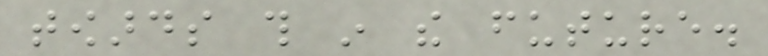towards this in the future.
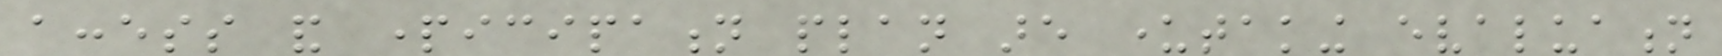access and participation plan are undertaking evaluation
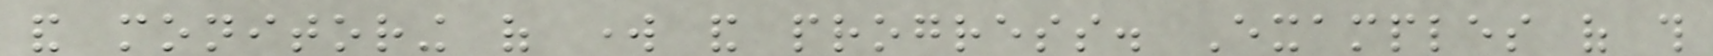and monitoring of work and progress. Examples of this
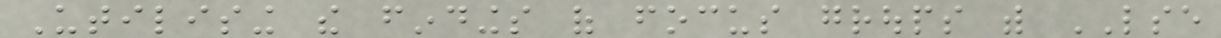Utilising the findings of focus groups with LSE
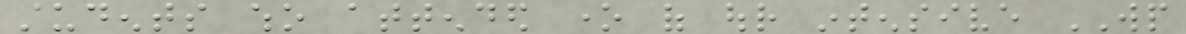students who attended one of our intensive WP
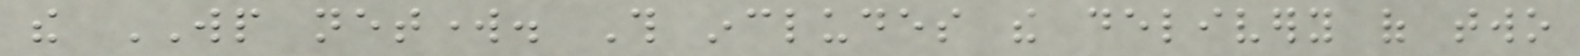the WP network. This includes the delivery of two
